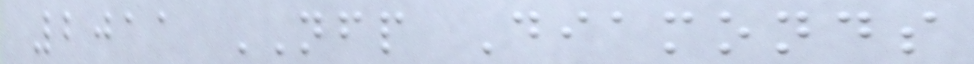2011 NFP Diamonds
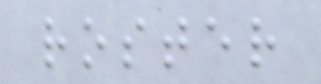roster
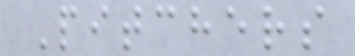Pitchers
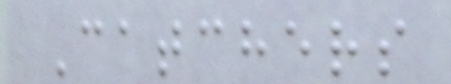Catchers
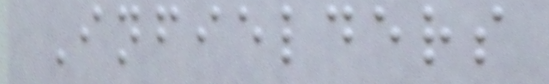Infielders
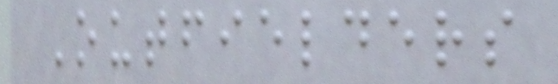Outfielders
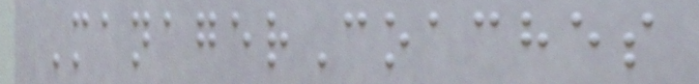ManagerCoaches
